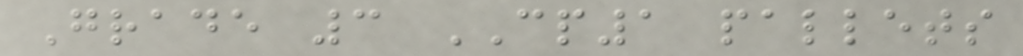Grade 3 CP1 pallets
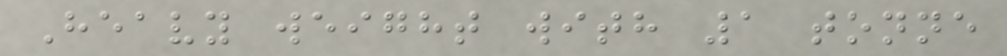Heavy weight with 1 tonne
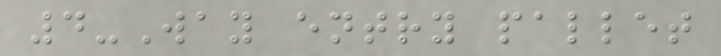4-Way entry pallet
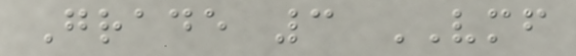Grade 3 VMF
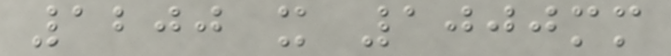1200 x 1000mm
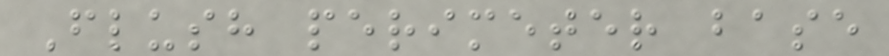Flush perimeter base
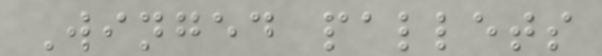Winged pallets
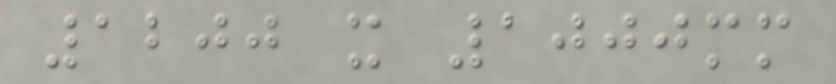1200 x 1000mm
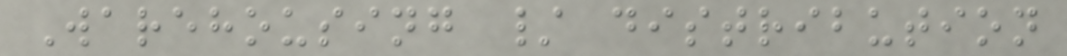Warehousing / distribution
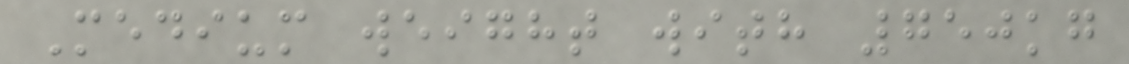Medium weight with 750kg
